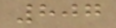807
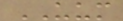UUM
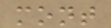mont
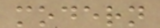modern
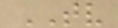TV
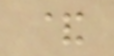&
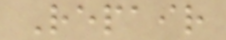Repair
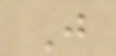J
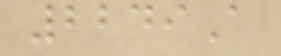2249A
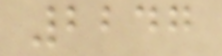2247
